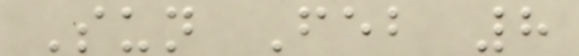Sun Feb 8
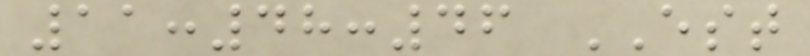11:48:46 EST
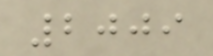2009
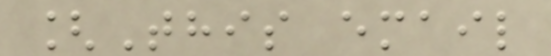[This email
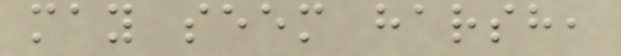may seem harsh,
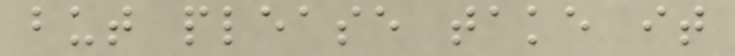but please take it
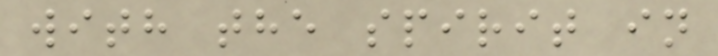with the spirit in
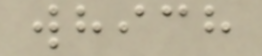which
